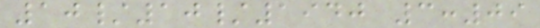10/10/1940 3:09
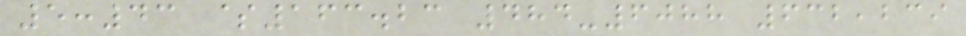5:43 $163.23 484-6088 632,239
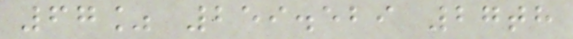67% 259.529 27th
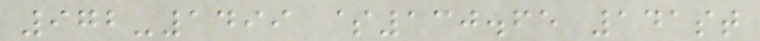972-1499 $130.65 141st
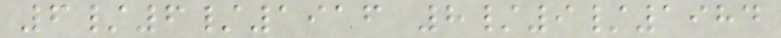6/6/1916 8/9/1984
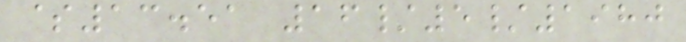$13.51 16/5/1980
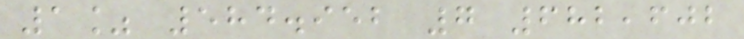1% 584.952 7 682,602
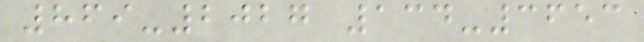869-2027 134-3653
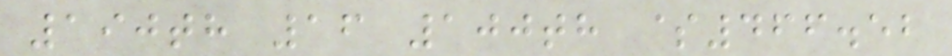190th 16 100th $466.52
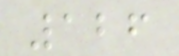126
